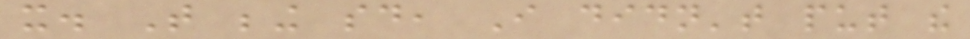it. That being said, I didn't put the
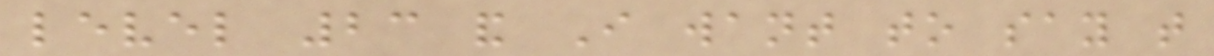level 23 and I want to say that
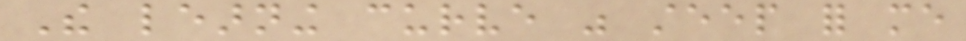The learning curve was steep for me
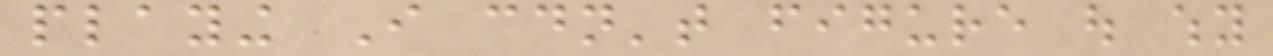playing I couldn't figure out why
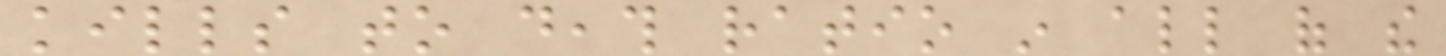kills to death ratio in all of the
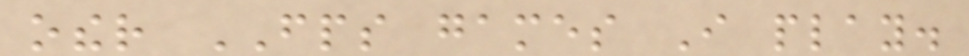other FPS games I play.
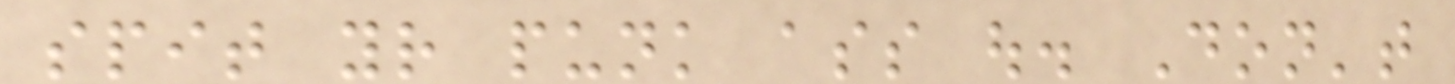spit your punk ass out. Don't
